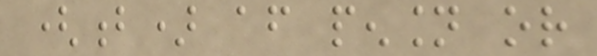(b) after pension or
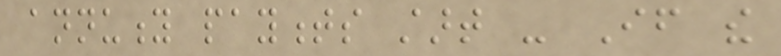annuity payments start - If the
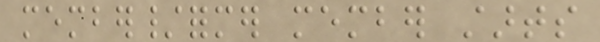member/former member starts
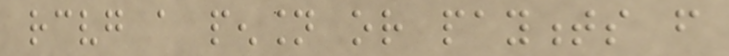receiving a pension or payments from
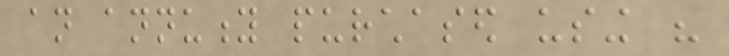an annuity purchased using his
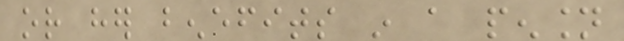or her benefits in a pension
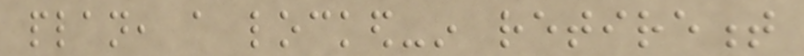plan, a locked-in retirement
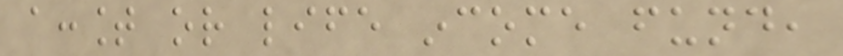account or life income fund,
